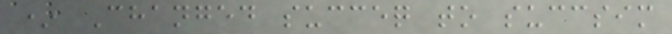* Changed succeq to succsim
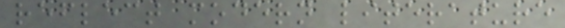reflect modern literature
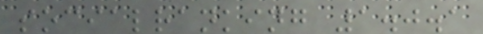socialranking 1.0.1
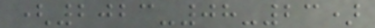(2023-08-23)
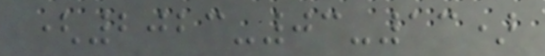(2023-03-13)
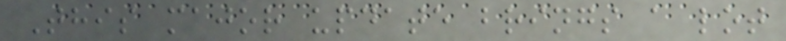This major update brings a lot
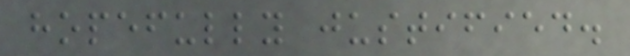hopefully justified.
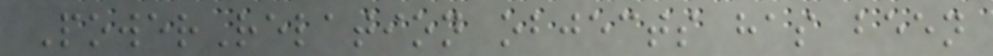PowerRelation objects has been
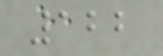122
